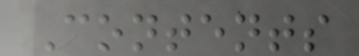Contents
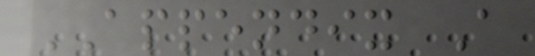APPENDIX A
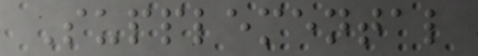Supplemental
